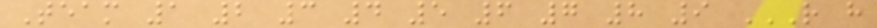Team 1 2 3 4 5 6 7 8 9 R H
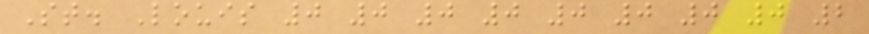St. Louis 0 0 0 0 0 0 0 0 2
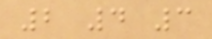2 4 3
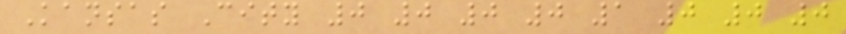Kansas City 0 0 0 0 1 0 0 0
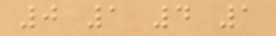0 1 4 1
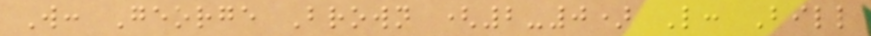W: George Brown (2-0) L: Bill
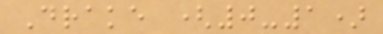Drake (0-1)
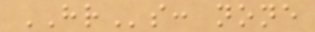HRs: none
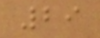29
